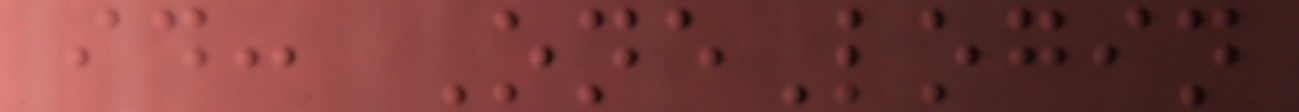id: OneLogin
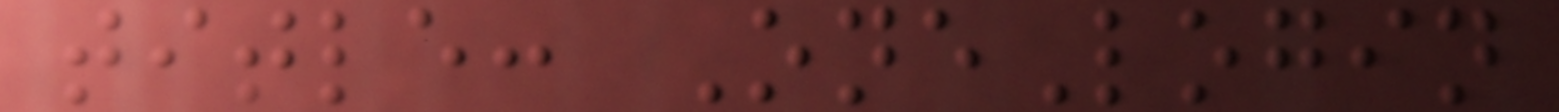title: OneLogin
